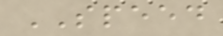SPEED
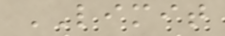LIMIT
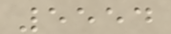5554
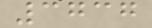3737
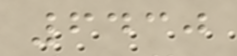6430
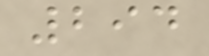294
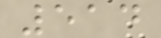514
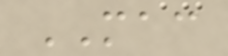MAC
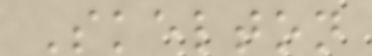Skelton
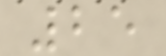25
